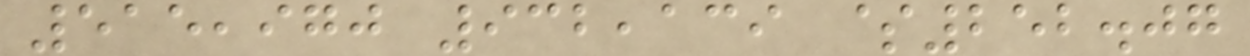515,970 932,139 $252.07
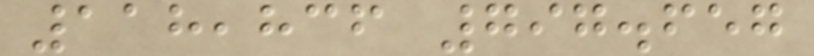118,836 797.657
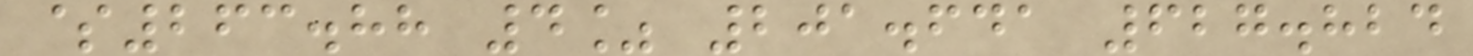$263.88 4% 201.641 627.824
